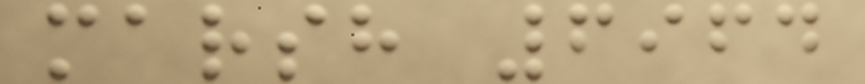marsh 6964
